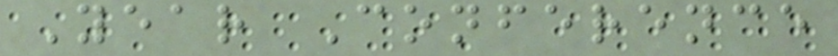Year Conference
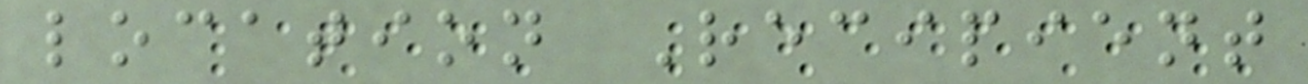location Recipient
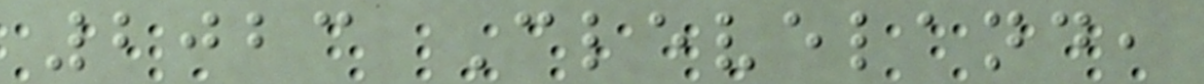2023 Cleveland,
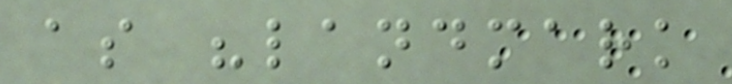as "landmark
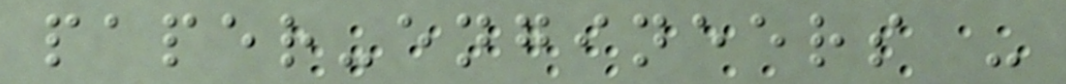paper-engineers -
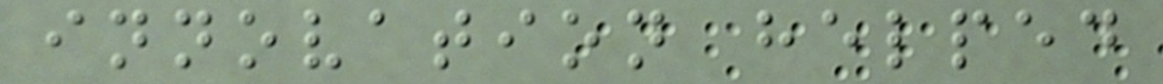innovation helped
